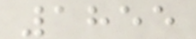1855
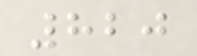820
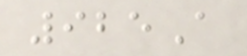925A
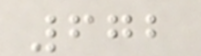672
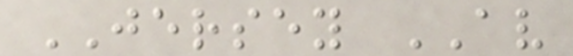JERSEY AV
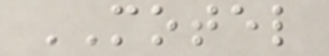MOTEL
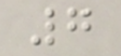7
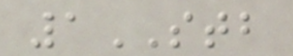1STB
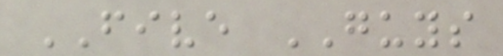FIVE GUYS
